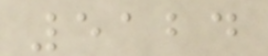5124
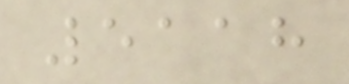5118
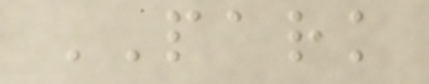PARK
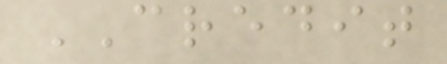CREDIT
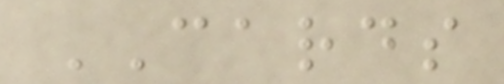CARDS
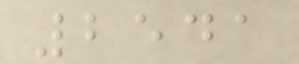2541
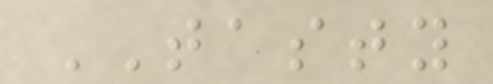TASTY
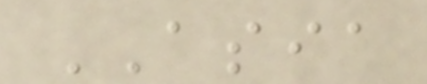ASIA
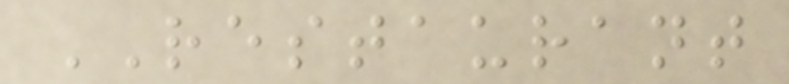RESTAURANT
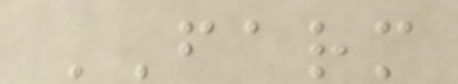FARM
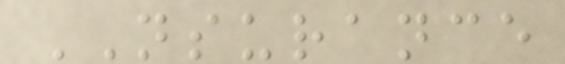NSURANCE
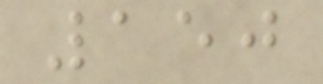150
